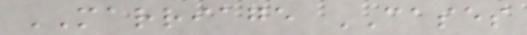MARRIAGE CASES
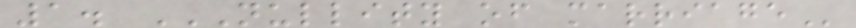1. NULLITY OF MARRIAGE
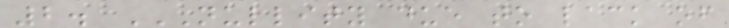2. NULLITY DUE TO LACK OF
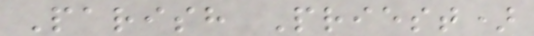Parish Priest)
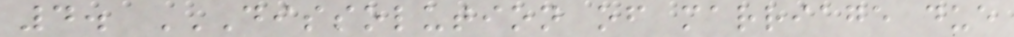4. DISSOLUTION OF MARRIAGE DUE
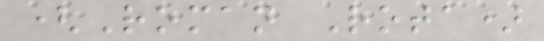(Roman Rota)
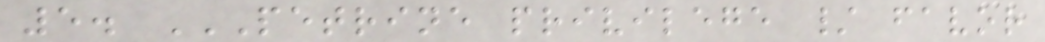5. PETRINE PRIVILEGE / FAVOR
